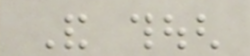And though
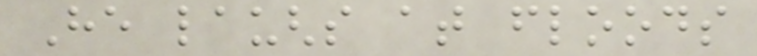He laughs at floods
